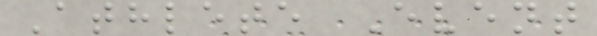Athlete Event
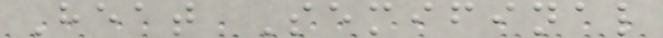Heat Semifinal
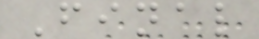Final
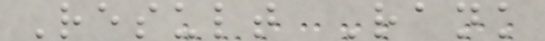Result Rank
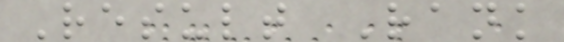Result Rank
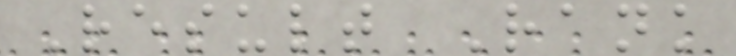Result Rank
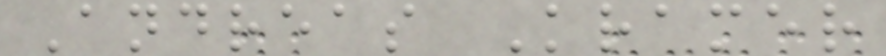Andreas Kramer
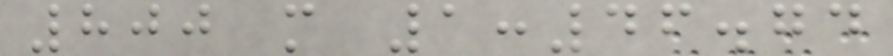800 m 1:46.74
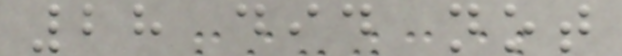28 did not
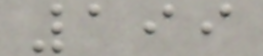199
